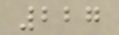227
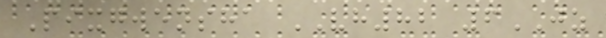Pixgwensha VH82 6JZ
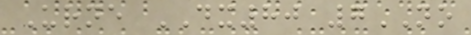Urne DX80 7NO
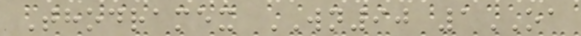Thodramex WN90 1OA
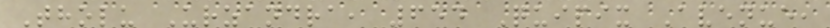Tholu Urzandra, 654 Quipix Avenue,
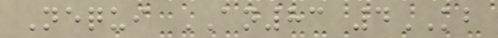Nequi AN83 4KB
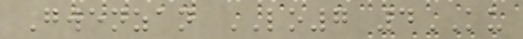Gwenzan LO7 4KU
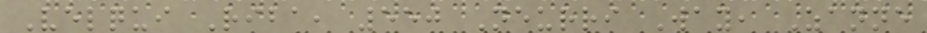Velqui Riba, 550 Neurri Way, Zanne
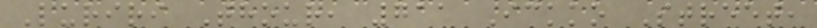Luriri Thour, 711 Ickko Street,
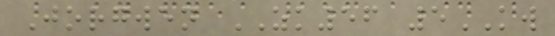Jorgwen ZK56 5KW
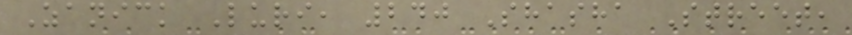Zanick Luri, 240 Shasha Street,
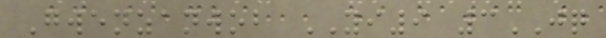Gwenzanwob YI9 3JQ
